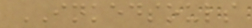INKEDSOULS
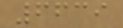6639
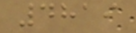4819
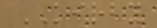KIRBY
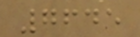7645
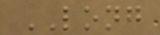LONG
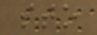sto
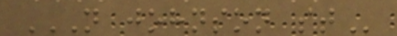N JOHNSON ST
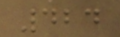424
